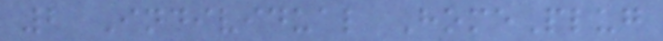2 Individual HomePlug
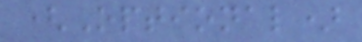(Optional)
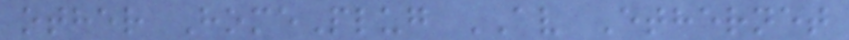other HomePlug AV Ethernet
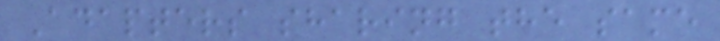Adapters sharing the same
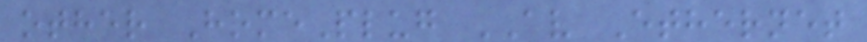other HomePlug AV Ethernet
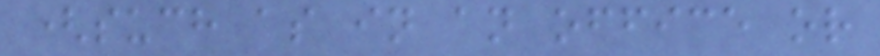(such as in an office or
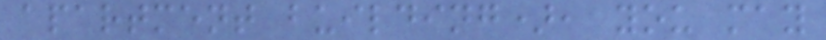apartment building), you may
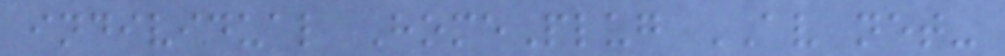individual HomePlug AV net-
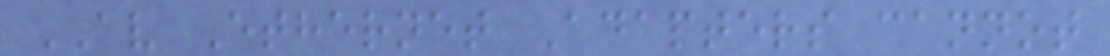AV Ethernet Adapters cannot
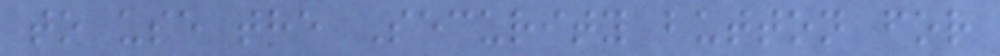to use the Security button for
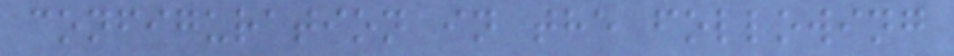configuration in the following
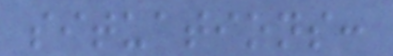situations:
